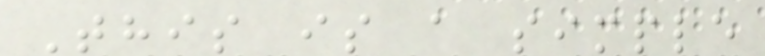This is a simple
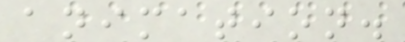animation.
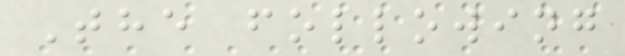The following
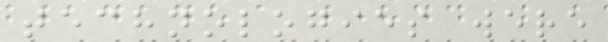technologies were
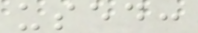used:
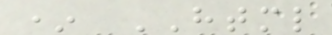* HTML
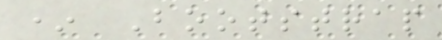* Bootstrap
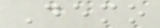Demo
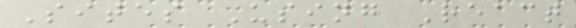Sites Using React
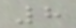8
